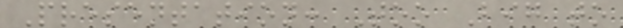Presentation: Too Big to
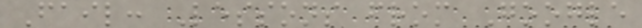Fail: Lessons from Google
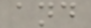and
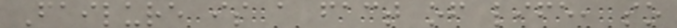Failure is a fact of life, so
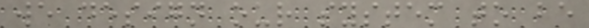we design our system to be
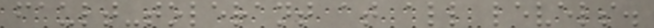fault-tolerant at all levels.
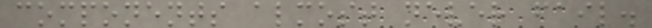components almost never fail.
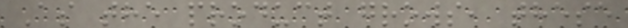As the product grows, these
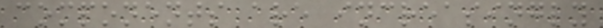components are increasingly
